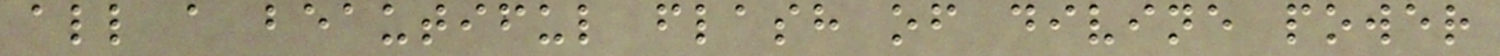all a beautiful flash of divine power
